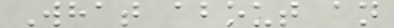What about an
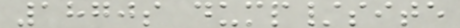1870s dump/site
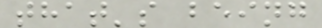that's being
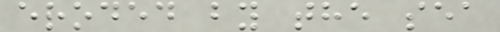eroded by the sea
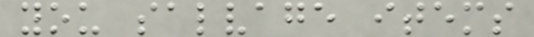you salvage items
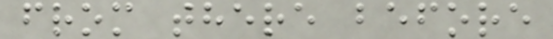from there before
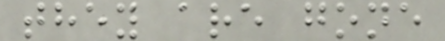they are gone
